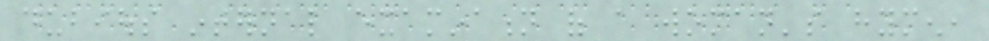dubious internal examination of a woman's hymen,
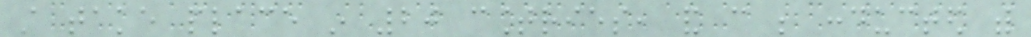still take place in 20 countries, and can be conducted with
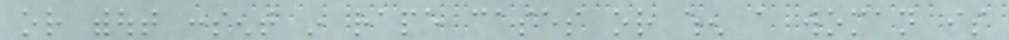or without consent in rape cases or when a woman is
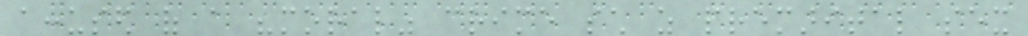accused of a "moral" crime such as premarital sex
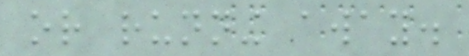or running away.
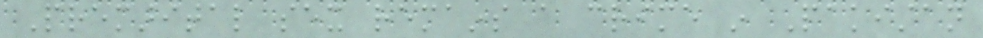Premarital sex remains a crime in Pakistan
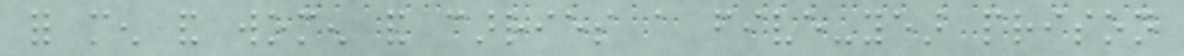for men and women and carries a five-year prison
